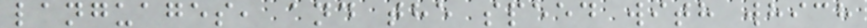languages, and the speed with which
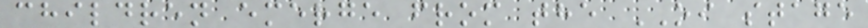children emerge from the OI stage
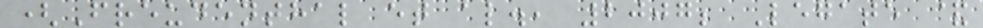(Freudenthal et al., 2007; Legate &
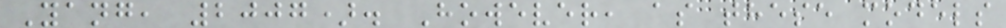Yang, 2007). However, as these models
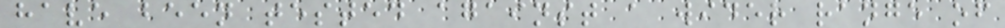have been tested against a wider range of
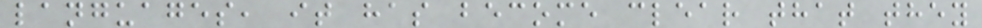languages, it has become clear that they
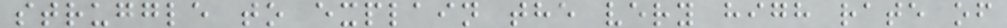struggle to explain the very high rate of
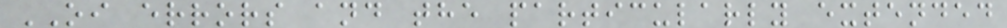OI errors and the particularly extended
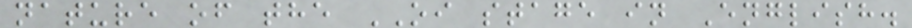nature of the OI stage in English.
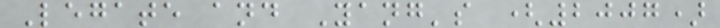Legate and Yang's (2007)
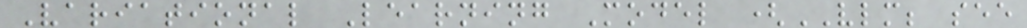Variational Learning Model (VLM; see
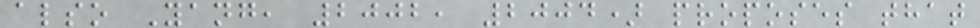also Yang, 2002, 2004) proposes that
